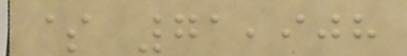$ 71,908
